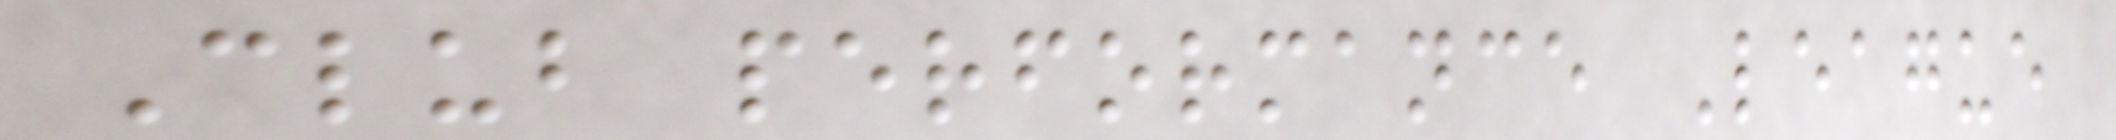Club performance League
